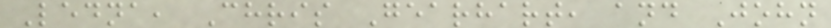Ledna, Chris Gearhart, and John
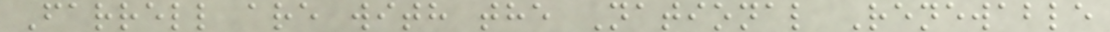Farrell are with the National Renewable
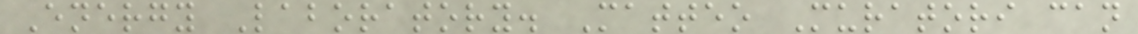Energy Laboratory. Matteo Muratori can
